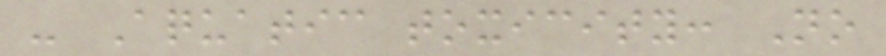- Aquatic toxicity: No
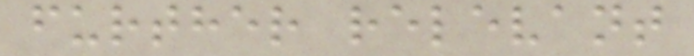further relevant
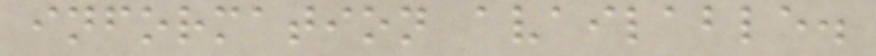information available.
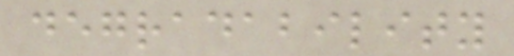degradability
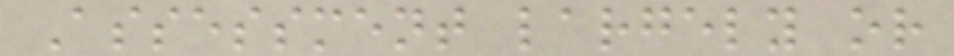Assessment largely or
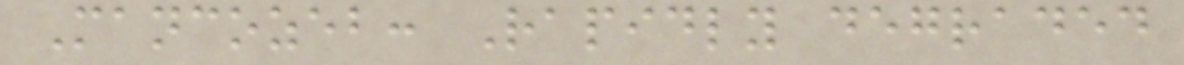Mancozeb: Rapidly degraded
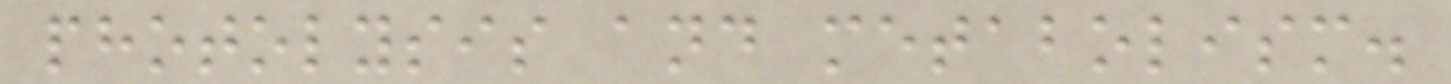photolysis and metabolism.
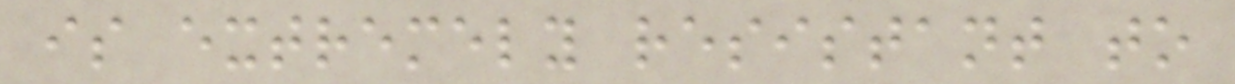is extremely resistant to
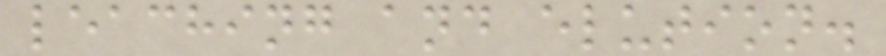leaching and elution.
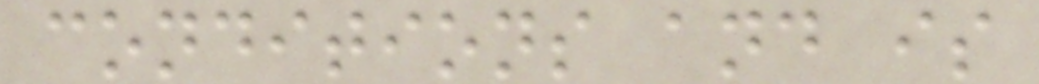conditions and is
